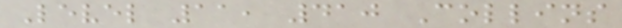Level 11, 410 Collins
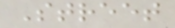Street
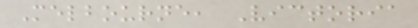Melbourne, Victoria
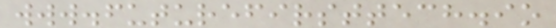www.futurefirsttech.io
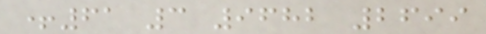+61 3 9682 2699
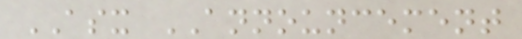ASX ANNOUNCEMENT
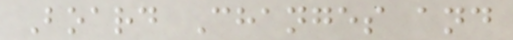Board Changes and
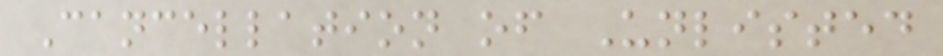Cancellation of Unlisted
